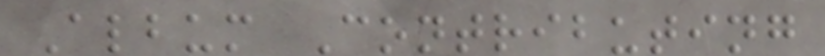Album Contributing
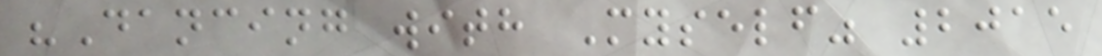"Dancing with Myself" 2015
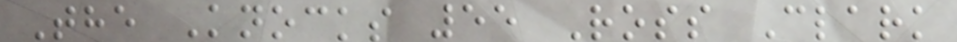The Knocks 55 Ross Clark
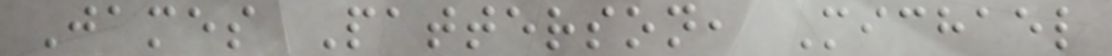James Patterson, Michael
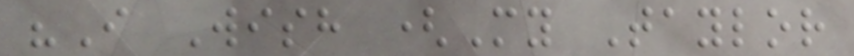"I Wish (My Taylor
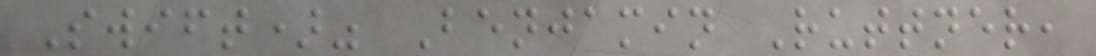Swift)" Benjamin Ruttner,
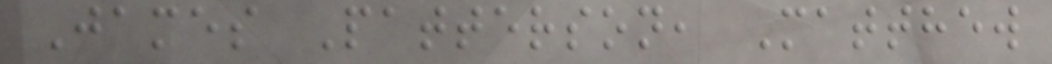James Patterson, Matthew
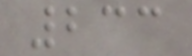233
